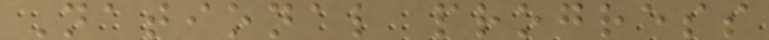National progress
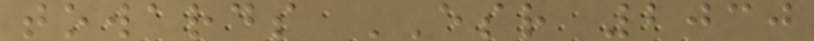towards ESR 2030
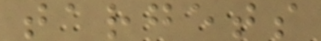targets
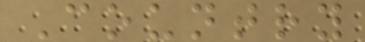Country
